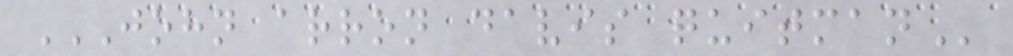JOHN ARRON DAVIS QUITMAN
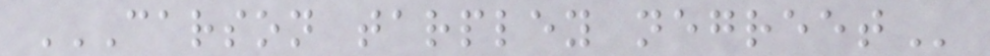CARSON TARPLEY NEGREET
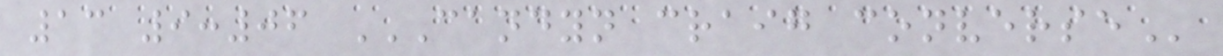13 9:06 CANDYN CRAIG CONVERSE
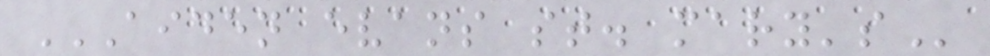AIDEN EVANS ST. MARY'S
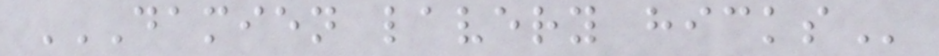DAMIEN LAVERY HICKS
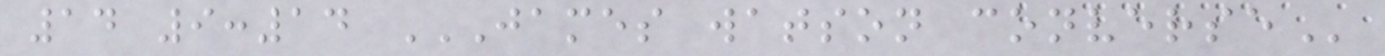14 9:14 JAMES WATSON CONVERSE
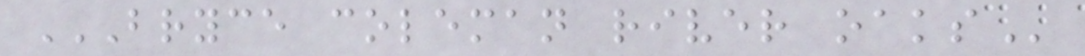BRYCE COLEMAN RIVER OAKS
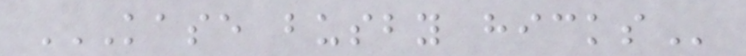KASE BUSBY HICKS
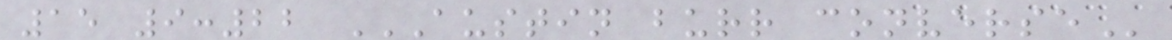15 9:22 AUSTIN BURR CONVERSE
